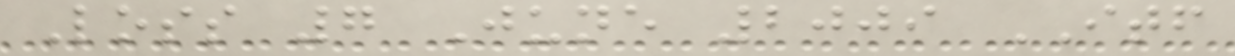Loss 7 June 2009 ITF
